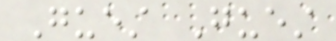Guest Guest
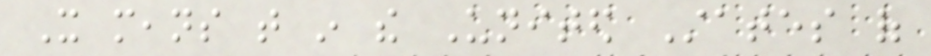It means that in the United States of
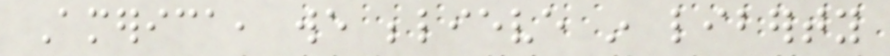America, we believe in liberty
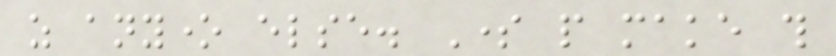as anyone else. Some people make this
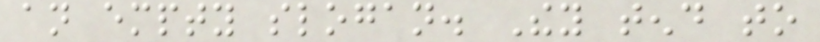an empty slogan. They tend to
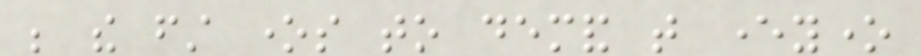be the first ones to demand that everyone
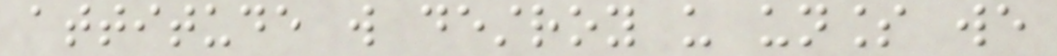attitude will destroy us unless we
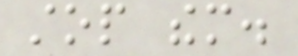stop them.
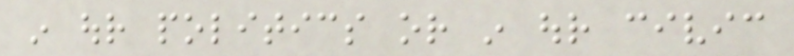in our politics or in our civic
